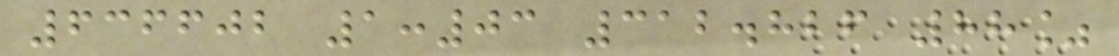636602 1:03 312.826 88%
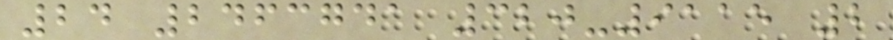24 2463741 320-9115 2
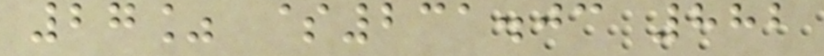27% $231.03 882
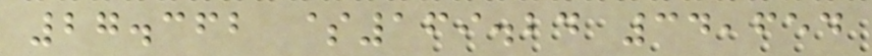27.362 $169.24 34,654
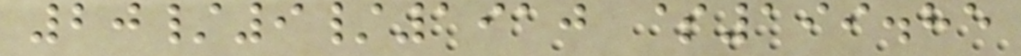20/9/1910 $199.85
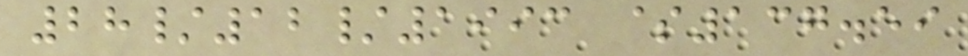28/12/1993 $137.59
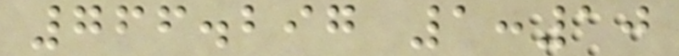766.297 1:10
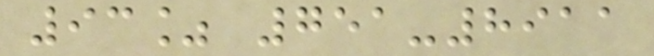93% 751-8911
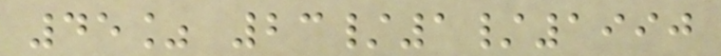45% 23/1/1990
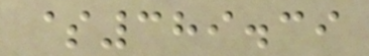$389.39
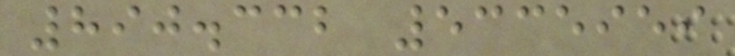890.332 5335959
